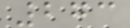273
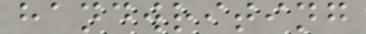handwriting
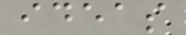ideas
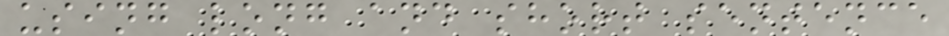using long and short sentence
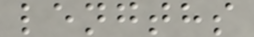lengths
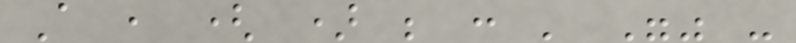A , ( ) ; : ' "" -
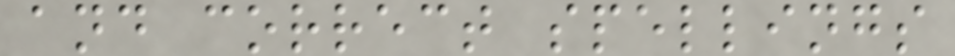and correct spellings
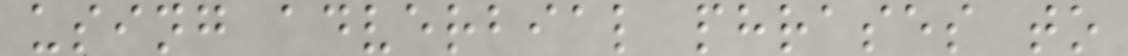using adverbial phrases to
